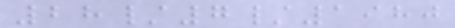28/7/1980
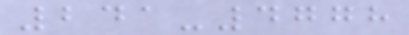241-4778
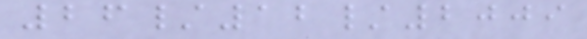26/12/2009
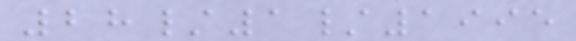28/1/1995
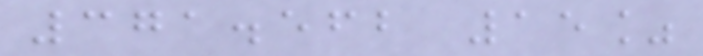371.562 15%
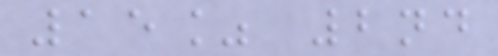15% 2nd
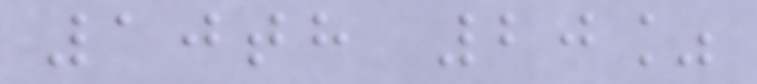10th 20%
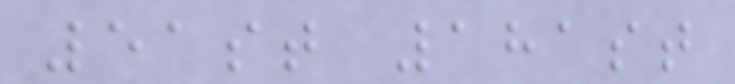51st 181st
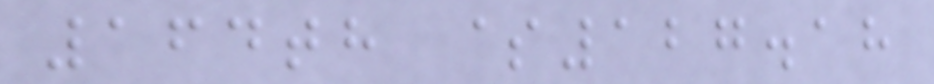164th $127.18
